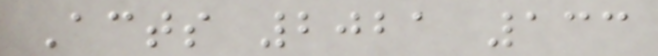Acts 2021 133
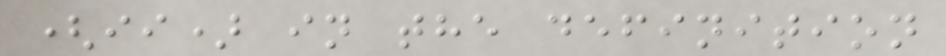(ii) in the definition
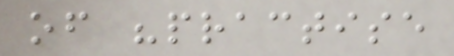of "practise
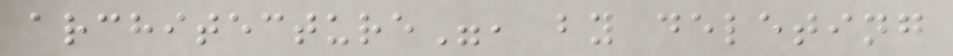architecture", by deleting
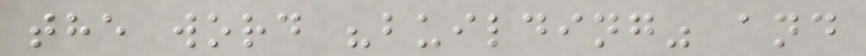the word "building" and
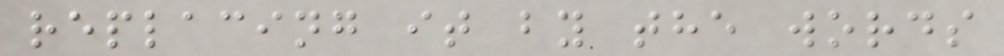replacing it by the words
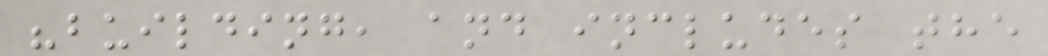"building, and includes the
